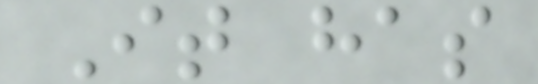It has
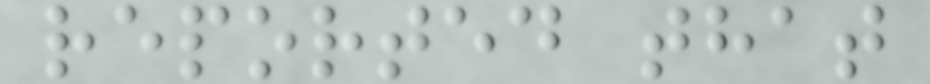reported that
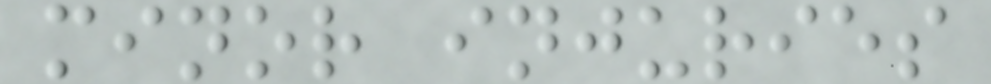minor injuries
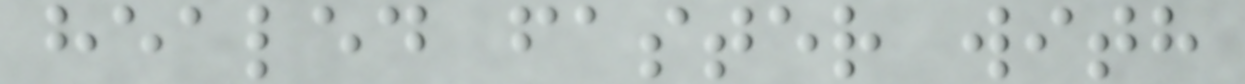healed faster with
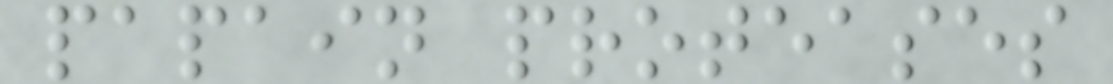papain proteases
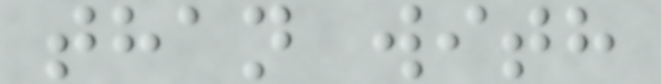than with
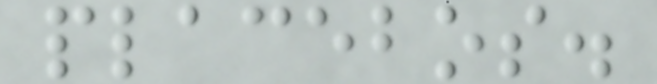placebos.
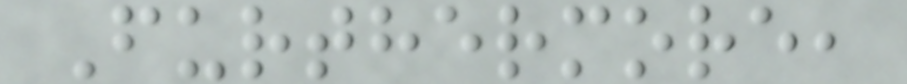Furthermore,
